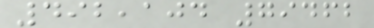492,104 79462
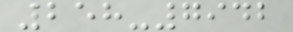258-7942
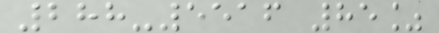288-5516 85%
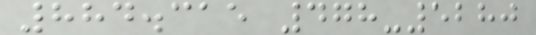884.315 478-5280
